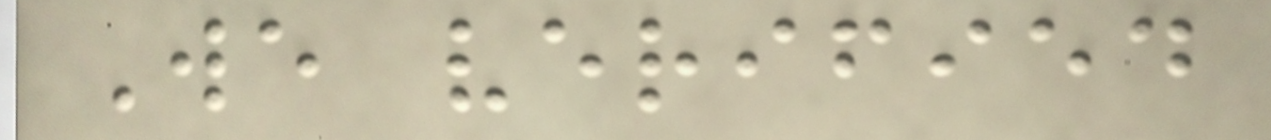We verified
